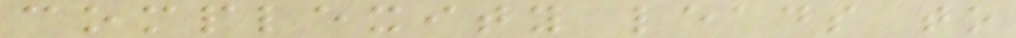complexity leads to
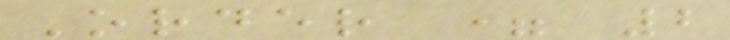Order = 2
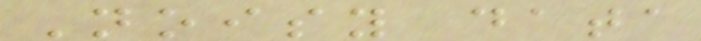Noisy data
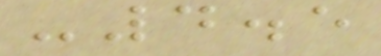-4.5
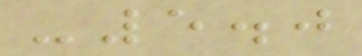-5.0
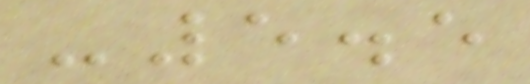-5.5
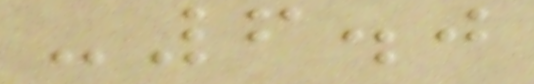-6.0
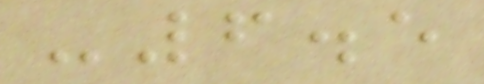-6.5
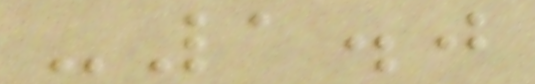-1.0
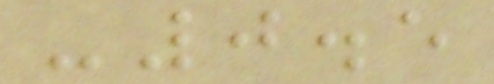-0.5
